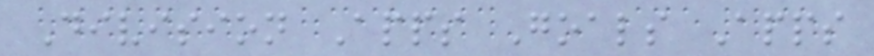Division Apps Goals Apps
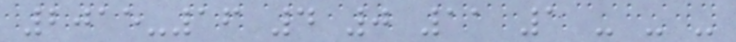2015-16 4 0 11 1 - - -
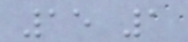15 1
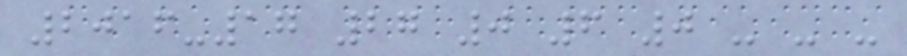2016-17 27 0 6 0 - - -
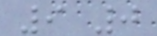9 0
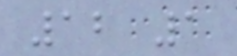12 1
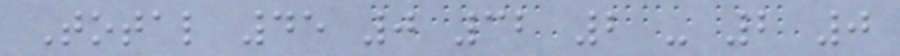Total 45 0 32 2 - 2 0
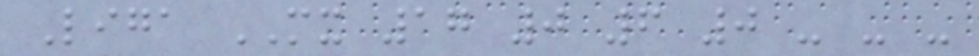Liga MX 17 0 6 0 - - -
